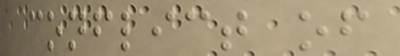conflict of
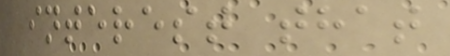interest that
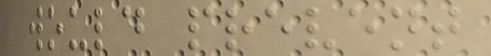would prevent
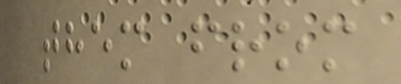them from
